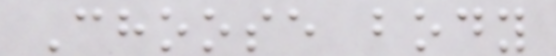Choose body
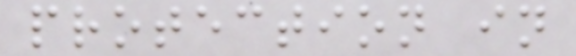protection in
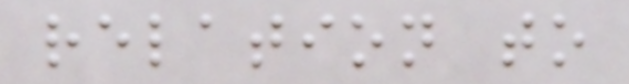relation to
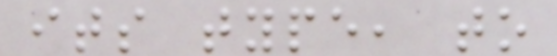its type, to
